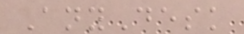AnyDesk
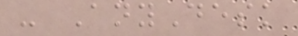- AnyDesk
